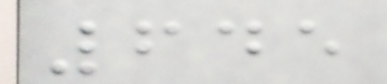645
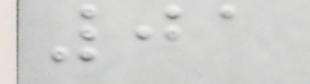01
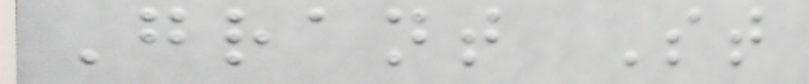Grant St
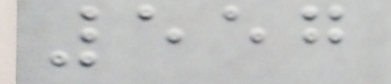557
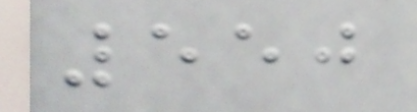550
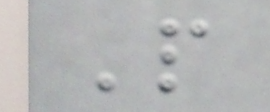P
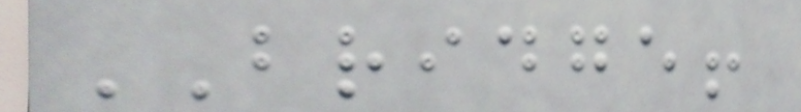BRIDGE!
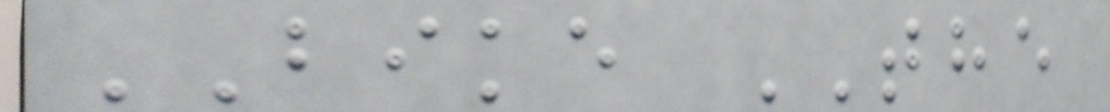BIKE THE
